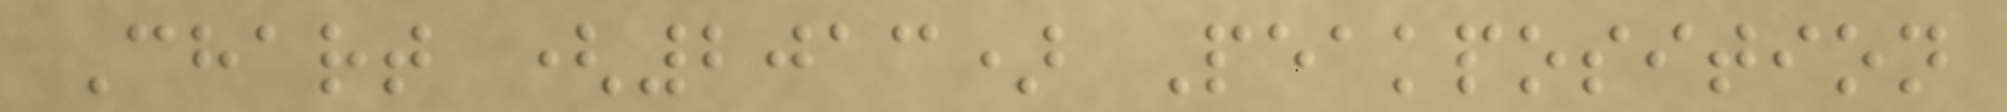Chart (2013) Peakposition
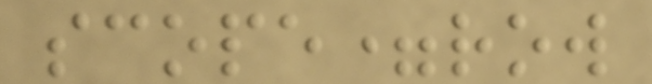scope=row
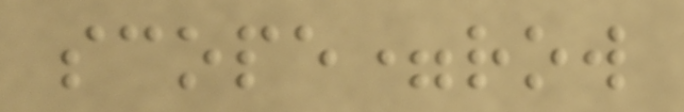scope=row
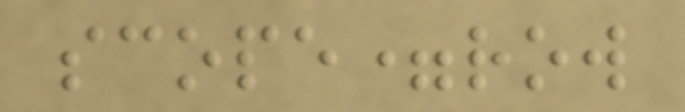scope=row
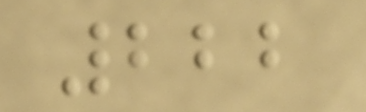222
